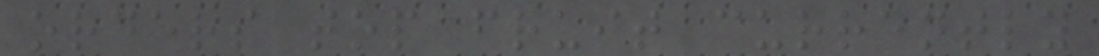orders top fruit currently
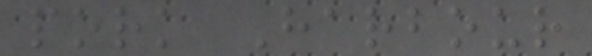pork Harbour
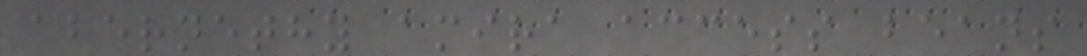abernethy amira access beans
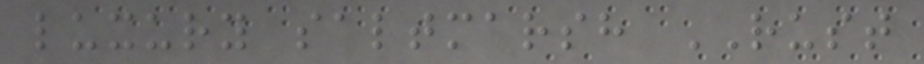luxury saltmarsh RUST
